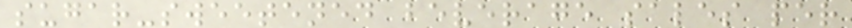sugar-sweetened beverage sales per
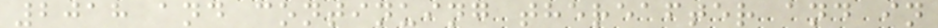2018 and continuing thereafter and in
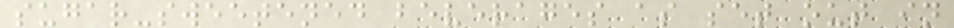sugar-sweetened beverages as set out in
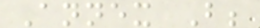Annex B;
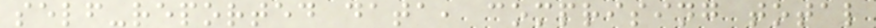self-reported data, comprising total
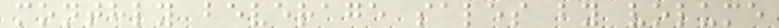monthly beverage sales by volume
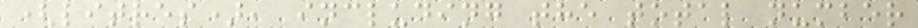(litres), including the total number
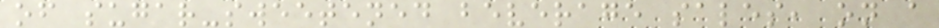of sugar-sweetened beverage sales, on a
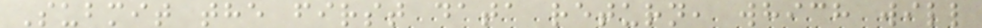Submit the first data return, which will
